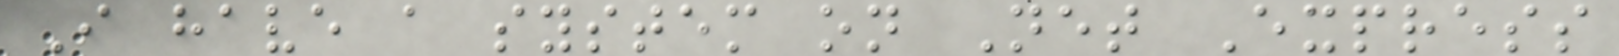I have a system on Net Express
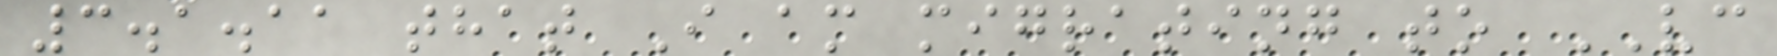3.1.11 that I am migrating to VC
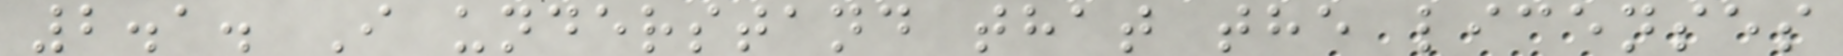2.1. I understand that the licenses
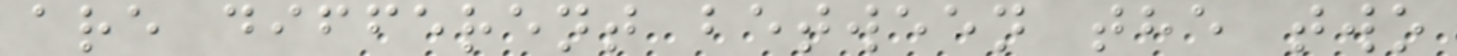are different between the two
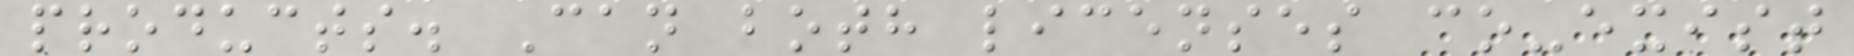products. Can both licenses co-exist
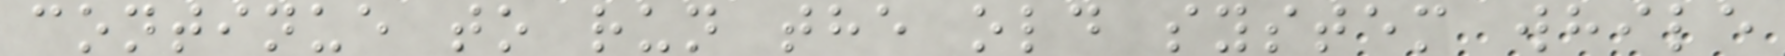continue to run the old system while
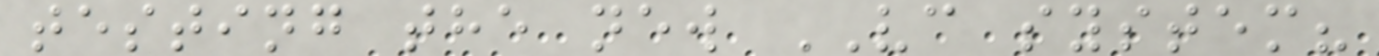testing the new VC system?
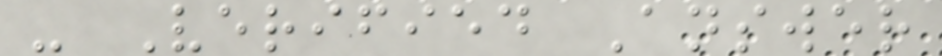- Verified Answer
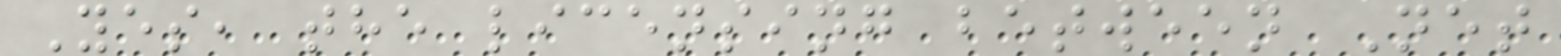Yes, the licensing between Net
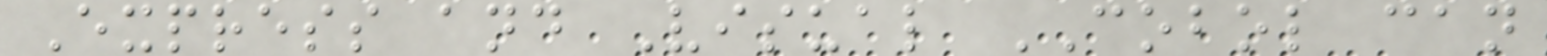Express and Visual COBOL can
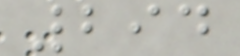294
